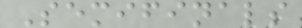Semifinals
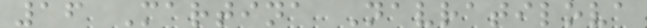16 Martina Navratilova
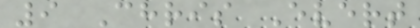9 Chris Evert
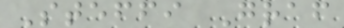Steffi Graf
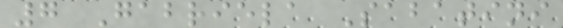7 Gabriela Sabatini
